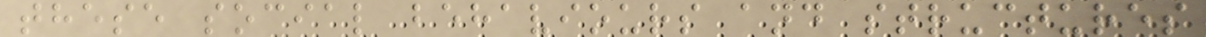these social behaviours and structures
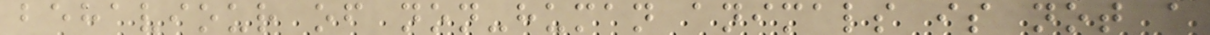behaviour of non-human animals is not a
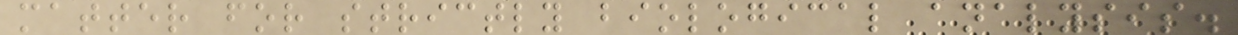matter for strictly biological analysis.
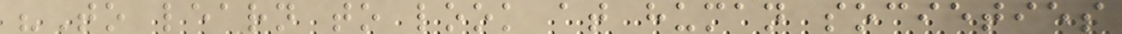"To learn to look at human societies
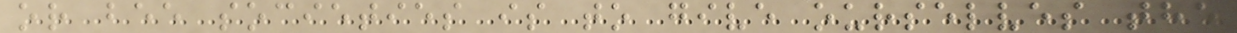or bee societies is to give ourselves the
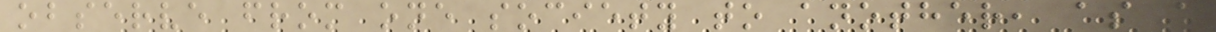observe from one society to another, as a
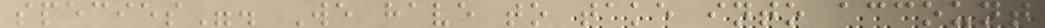species". We have to take into account
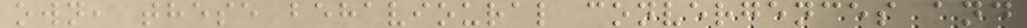own, these behavioural convergences and
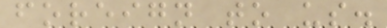foreign to us.
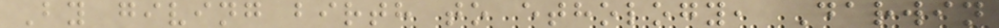By giving birth to ethology, Darwin
